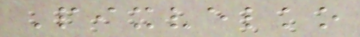Pixvelko
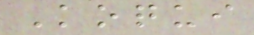Koqui
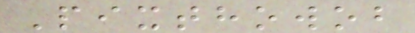Pixthowob
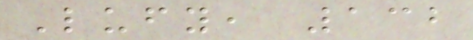Lufy, 132
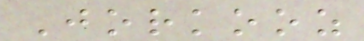Jorkooz
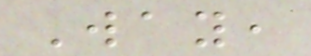Way,
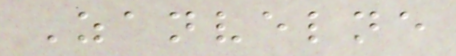Zanvelne
